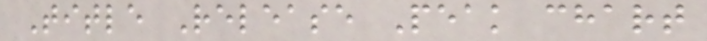Title Release Peak chart
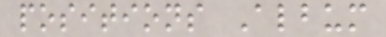positions Album
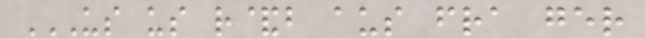US US R&B AUS FRA GER
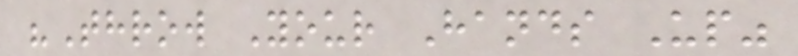"Throw Your Hands Up"
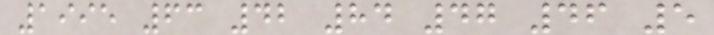1995 63 42 84 47 46 5
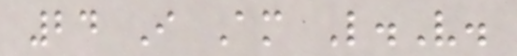24 I Am L.V.
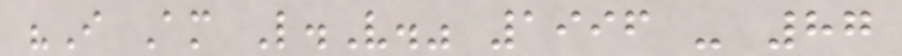"I Am L.V." 1996 - 87
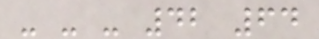- - - 42 64
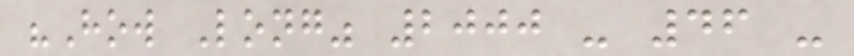"How Long" 2000 - 46 -
